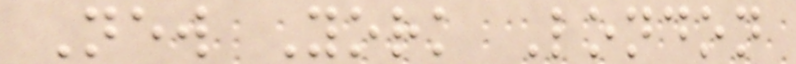New York London
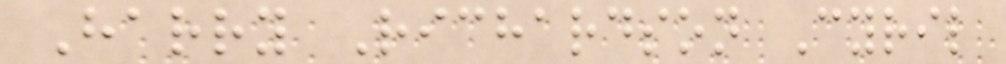Harry Richardson Cyril
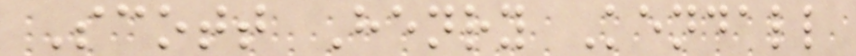Scott Henry Kendall
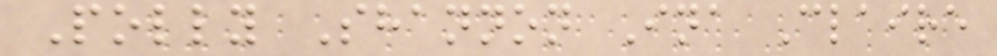Polly Shannon Ina Claire
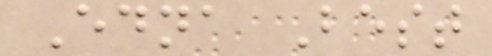Edna Best
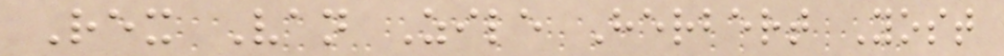Rex Van Zile Herbert Yost
